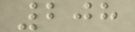208
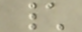\
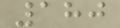180
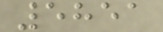5851
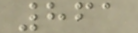861
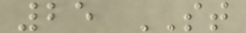25 ST
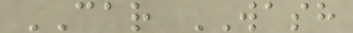CAR WASH
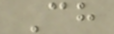Ch
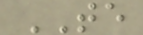TE
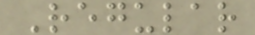Regular
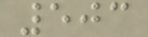503
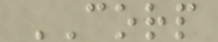CORP
